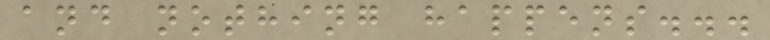and nothing happens...
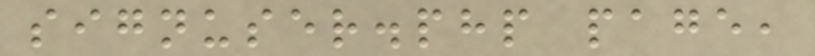signuser.php page,
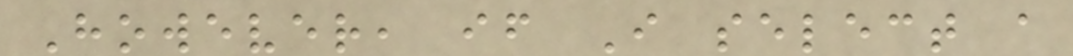However, if I select a
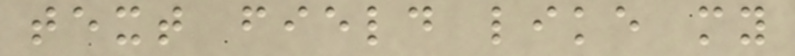text field like my
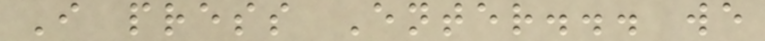I press Enter... we
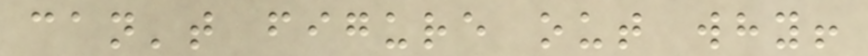can't figure out why!
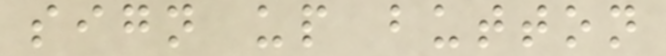sign up button
